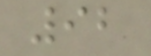92
